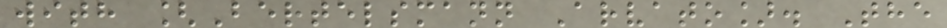with [Bertelsmann Arvato]. The
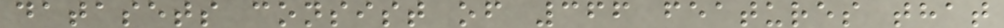datasets consist of 366 features that
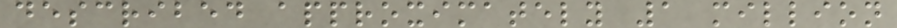described approximately 1 million
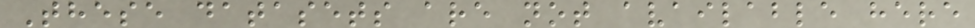These datasets are not available here
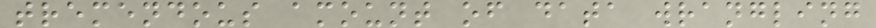tremendous amount of data wrangling
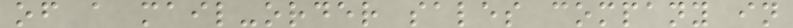of a mail-order sales company in
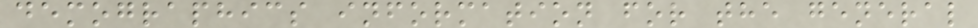demographics information for the general
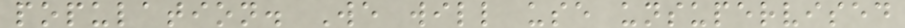population. We will use unsupervised
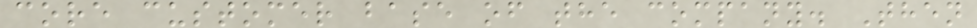core customer base of the company. Then
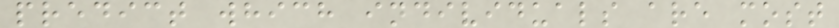predict which individuals are most
